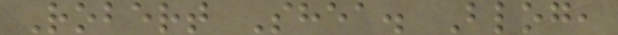Robert Shea. Blog,
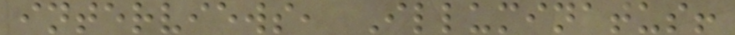interviews, Illuminatus!
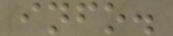info.
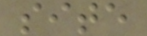site
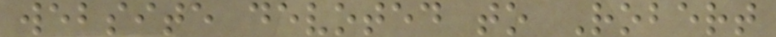website devoted to Robert
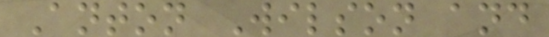Anton Wilson and
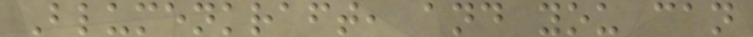Blumenkraft, and you can
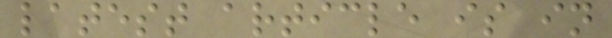latest article is in
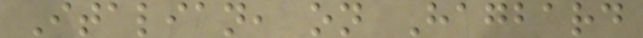Italian, on Hagbard
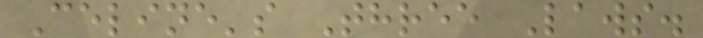Celine's Three Laws.
